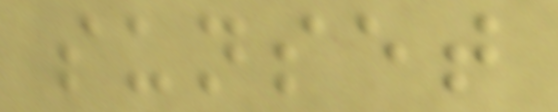sunset
